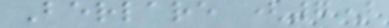Berlare (7)
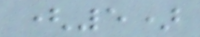(5)
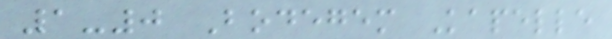1-0 Bodegem Kapelle
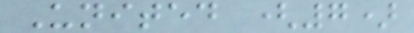United (7)
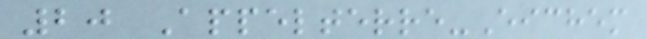20 Appelterre-Eichem
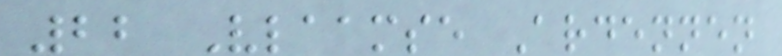22 Vlaamse Ardennen
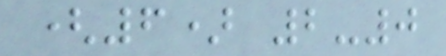(6) 2-0
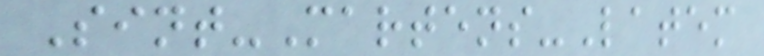Sint-Martens-Latem
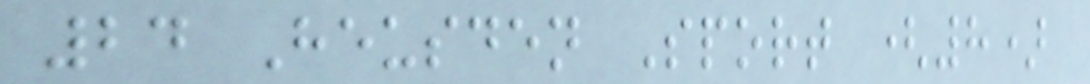24 Heusden Sport (8)
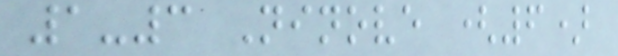1-3 Ninove (6)
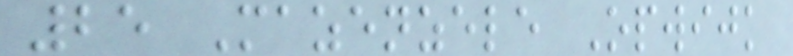25 Mazenzele Opwijk
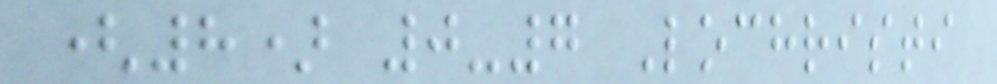(8) 0-7 Lochristi
